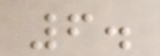6.
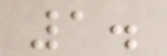1.
